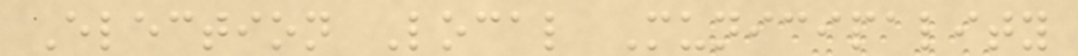Election Local Municipality
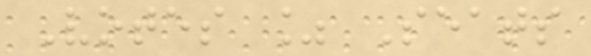Votes % Seats
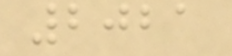2021
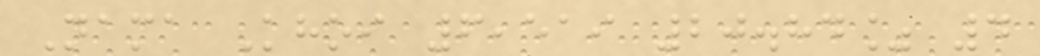Nama Khoi 6,519 20.84% 4
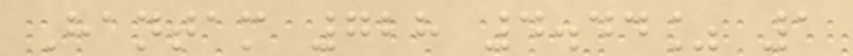Hantam 728 4.44% 1
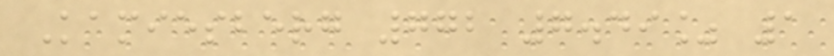Kamiesberg 772 7.49% 1
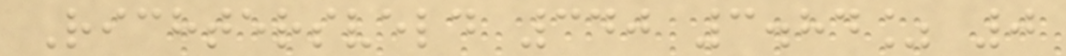Richtersveld 340 3.84% 0
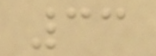33
